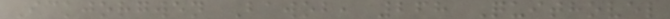Ickjorgwen Bawob, 268 Quithovel
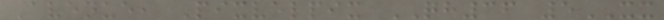Avenue, Pixvelpix QH36 5XX
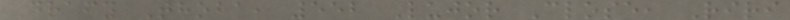Drafy Thoba, 552 Lujor Close, Riri
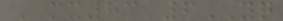MX83 6YQ
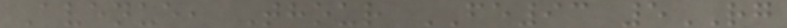Avenue, Thour FE93 5RG
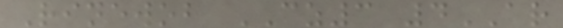Rinewob CZ3 4AR
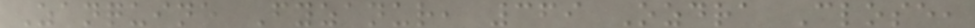Zanquine Fyzanur, 369 Ozdra Close,
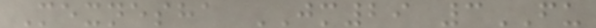Mexnesha JM29 3FU
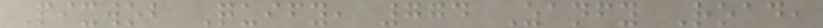Pixwob Quify, 774 Zanfy Road,
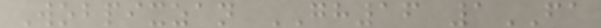Wobpixzan GH16 1FA
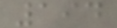194
